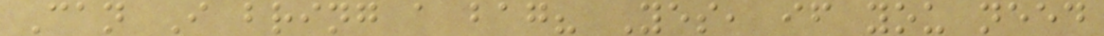Can I bring a bag? Yes, if you need
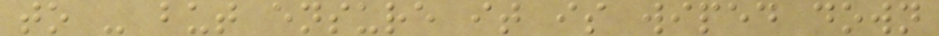to - but ensure it is wiped down
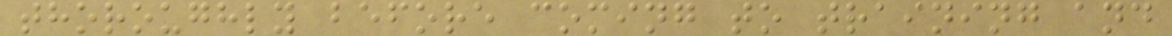thoroughly before coming to training and
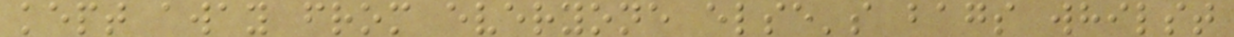kept away from everyone else's bags whilst
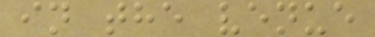in the venue
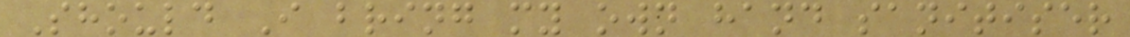Should I bring my own hand sanitiser
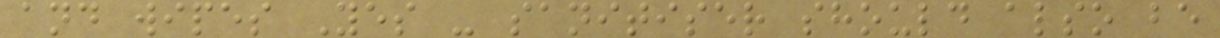and wipes Yes - sanitiser should also be
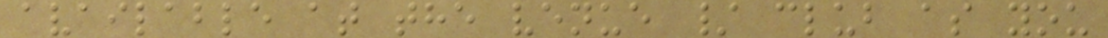available at the venue / club as you
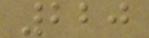220
